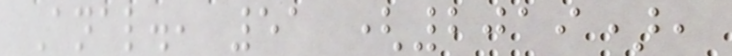Anal., 51 (2019),
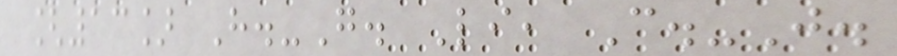[13] H.-G. Li, C.-J.
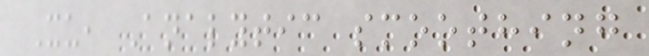Xu, Analytic smoothing
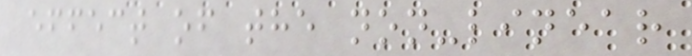effect of the non-linear
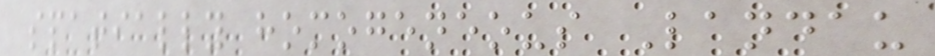spatially homogeneous Landau
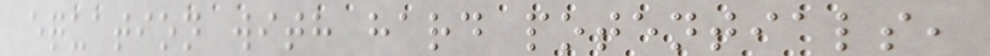equation with hard potentials,
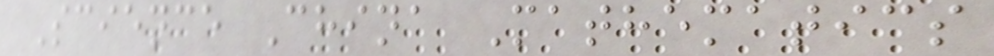Science China Mathematics
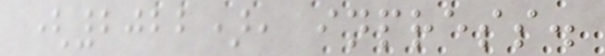(2022), inpress.
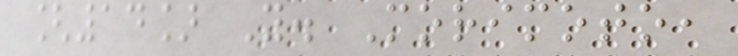[14] Y. Morimoto,
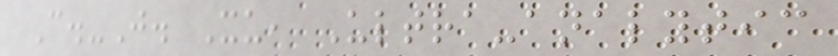C.-J. Xu, Ultra-analytic
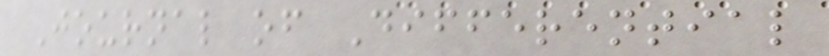Journal of Differential
